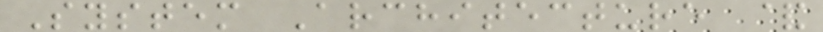System Architecture &
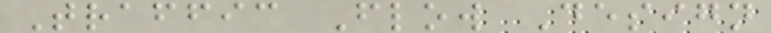Traffic Flow Design
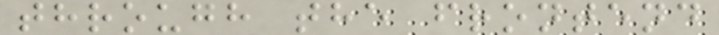through the frontend
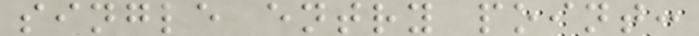single entry point:
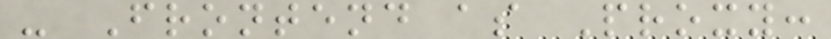- Frontend as Proxy:
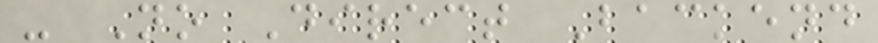- No Direct Backend
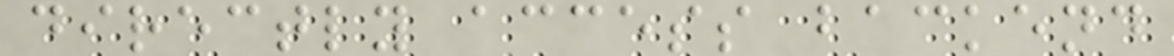directly access backend
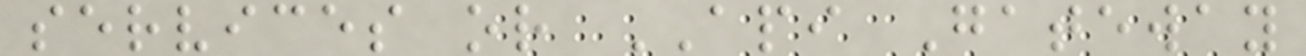services or API Gateway
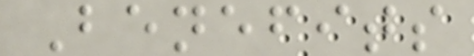Benefits
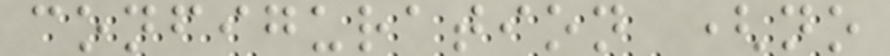configuration (no
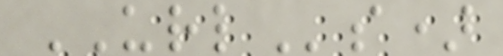URLs)
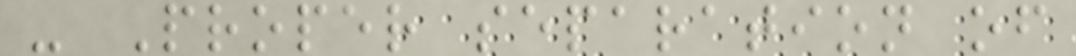- Proper separation of
